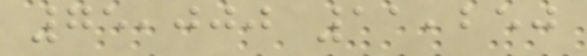75,000 11,250
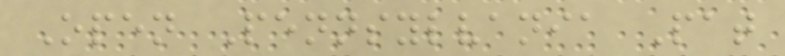Open Pennsylvania Pat
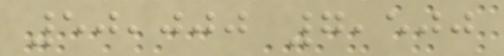50,000 7,500
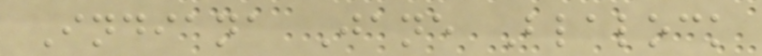Indiana Jane Blalock
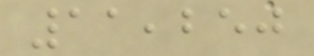11,250
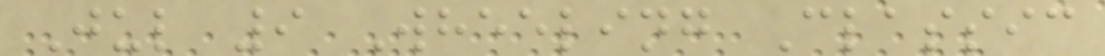Jul 9 Wheeling Classic
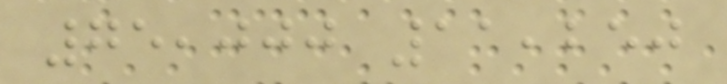75,000 11,250
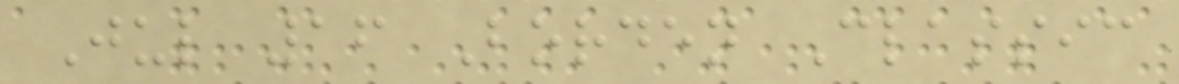Jul 16 Borden Classic
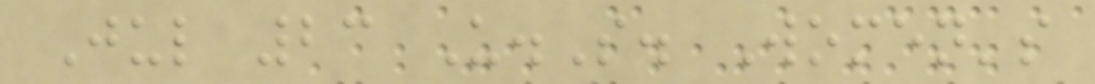Jul 23 U.S. Women's
